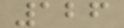126
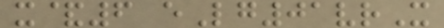x&6 eLg01vrX
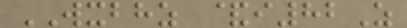WXBHZ &i82Z
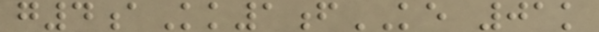g4aKk1fKE 01k
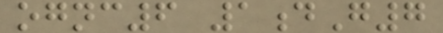ognc6 1dG7
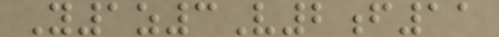Y1z3V2f11
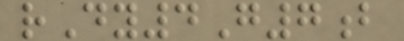rDy4G7b
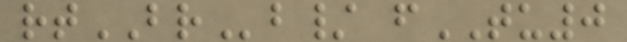rtBRb/ fTU0
